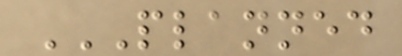PLANNED
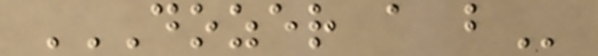DOZER A B
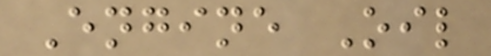Engine Oil
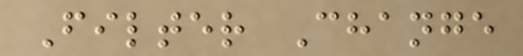Filter Change
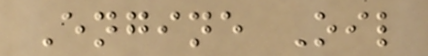Engine Oil
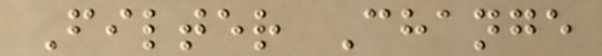Filter Change
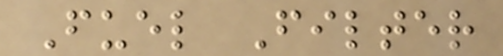Fuel Filter
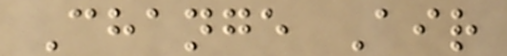Change Air
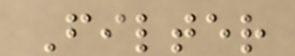Filter
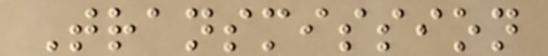Transmission
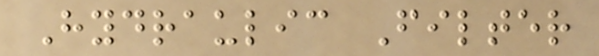Hydraulic Filter
